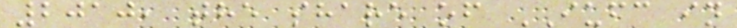2010, the share of IUFC in
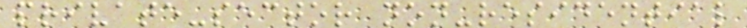private-sector non-residential
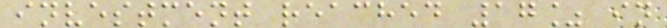investment reached 17% in
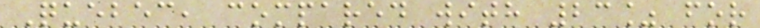Quebec, compared with 23% for
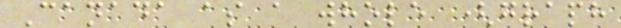Canada as a whole (graph
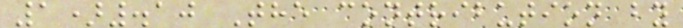1).10 The contribution by
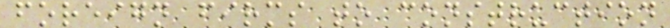foreign firms to construction
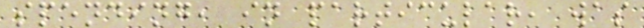spending, in particular, was
